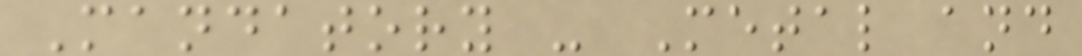Mandatory - Metal and
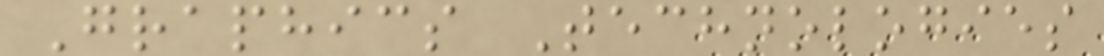Graphics Technologies
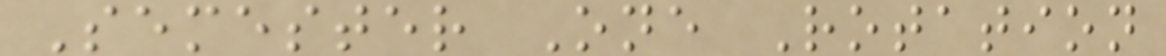Semester One Rotation
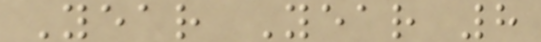Year Year 8
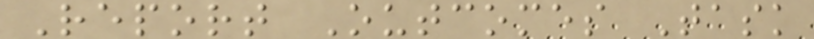Report Outcomes Task
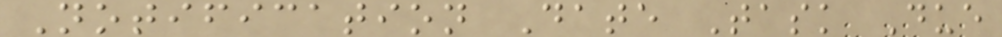Notification Date Task Due
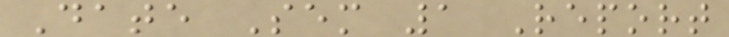Date Sem 1 Report
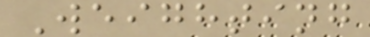Weighting
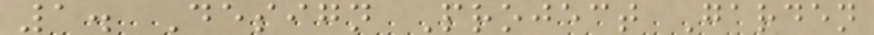1. Design Project Garden
